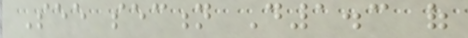See section D1.3 of
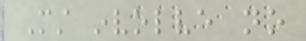Must involve no
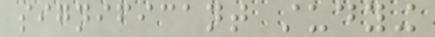significant studying
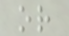or
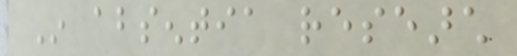In absentia research
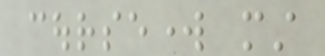coursework must
